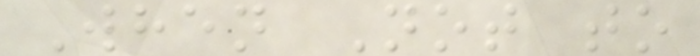When Not to
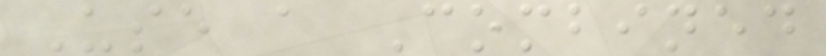Use a Combined
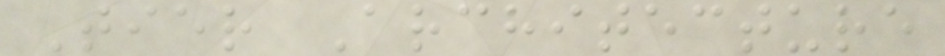Tier Architecture
